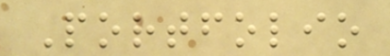Portfolio
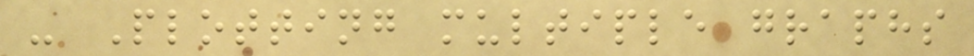- Plotting multiple graphs
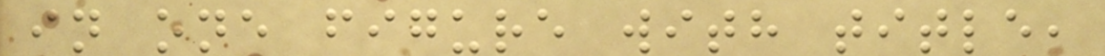in one figure with title,
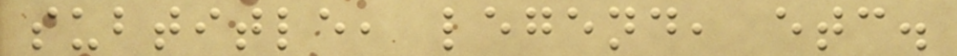subtitle, legend, etc.
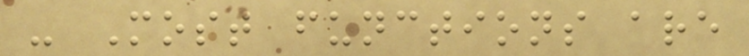- Most functions are
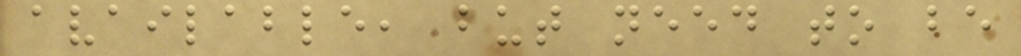available, but need to be
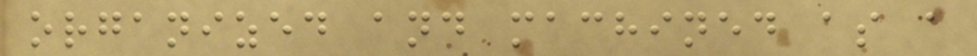organized and machined as a
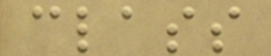class
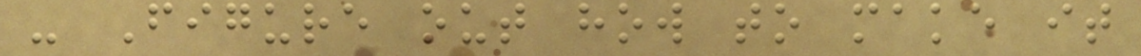- Figure out how to make it
